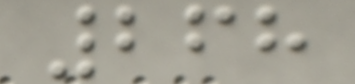268
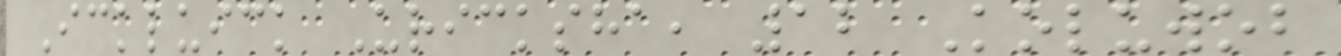Ickluick Uricksha, 12 Koluwob
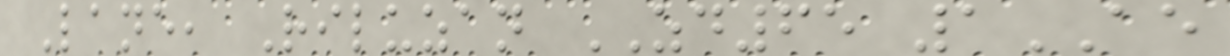Lane, Riluzan ZD65 1AE
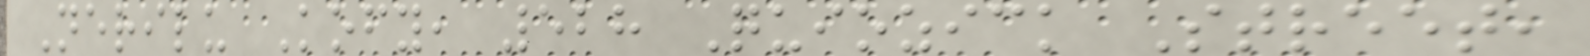Nerilu Kofy, 528 Quiozick Street,
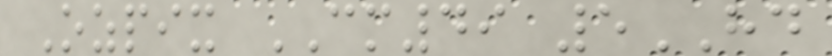Ozpix CM49 5HD
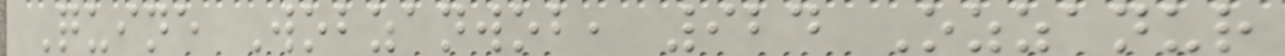Quine Wobzanwob, 924 Ozzanur
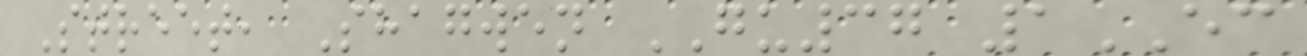Street, Shagwen GU37 1EC
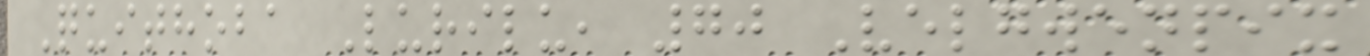Quithoba Lurilu, 70 Velgwenpix
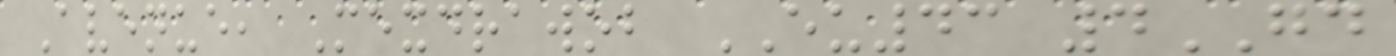Avenue, Mexdrawob EU43 4GD
